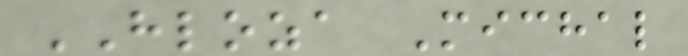HLOZA Michal
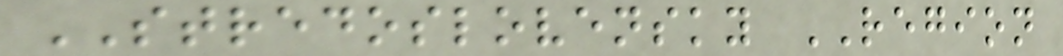STREDOSLOVENSKY REGION
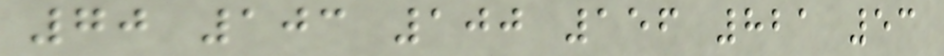70 103 100 156 821 53
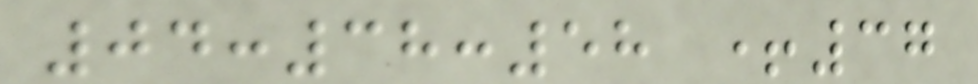04:38:58 +37
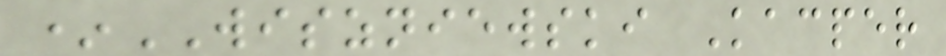*WISZNIEWSKI Kacper
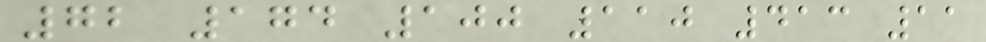72 174 100 110 413 11
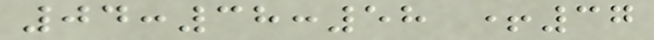04:38:58 +37
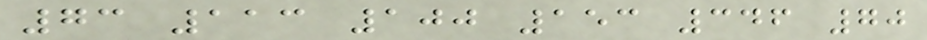73 113 100 153 346 70
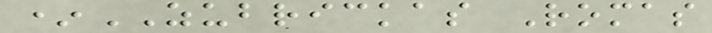*ZUBRICKAS Romas
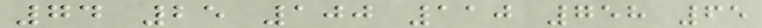74 25 100 110 758 65
